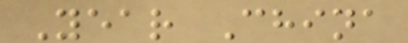Year China
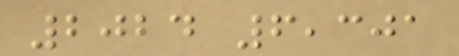2024 6,301
